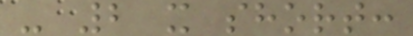- 2 x short:
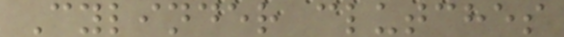Cylinder clutches
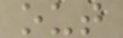out
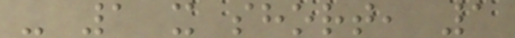- 1 x short, 1
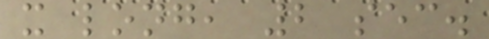x long, 2 sec.
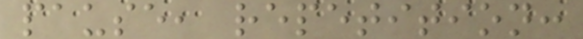pause, repetition:
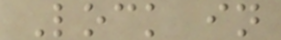Lock in
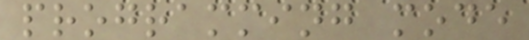programming mode
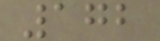172
